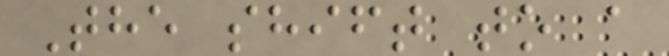The shift to a
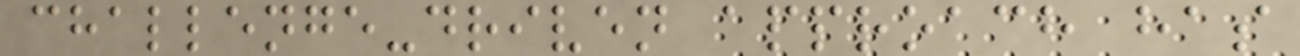challenge-driven approach has
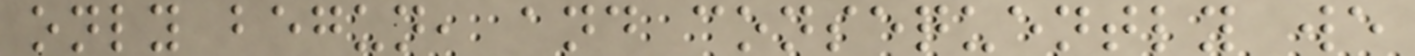only begun, and consequently we
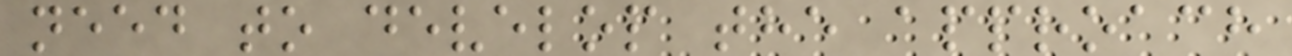need to develop the approach
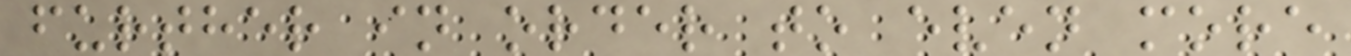further in order to even more
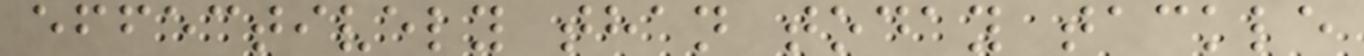effectively than today tackle
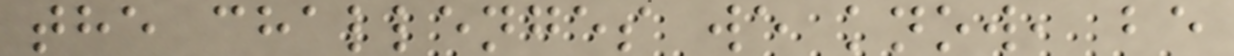the challenges we know, be
